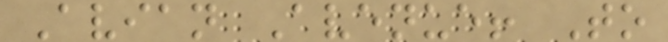Avian Avenue! To
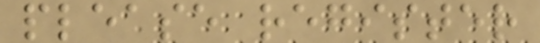please register
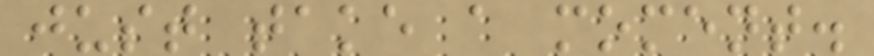just take a moment.
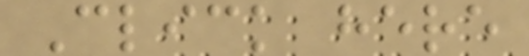Click here
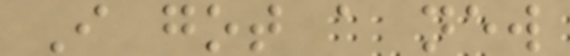I got a new
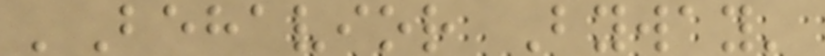'Behavior Byway'
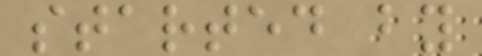started by
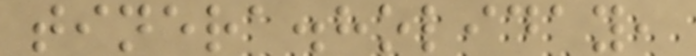tinera.holiday,
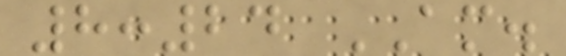8:24 AM.
